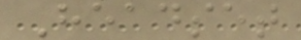Headset
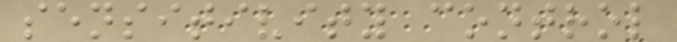sensitivity control
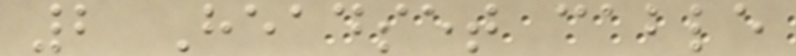2 Headset cable
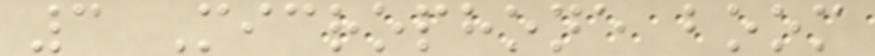3 Microphone boom
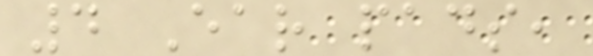4 Ear pads,
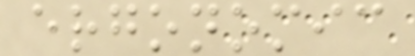ergonomic
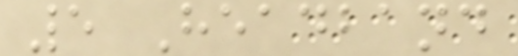5 Headband
